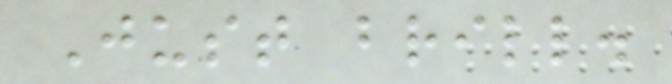Just brill.
